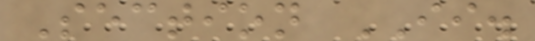Section II.
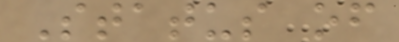Status of
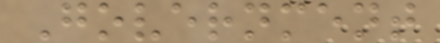Government
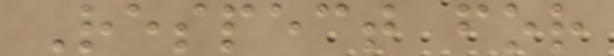Respect for
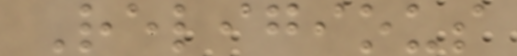Religious
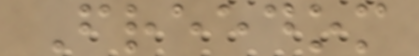Freedom
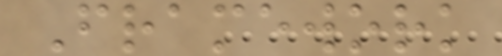Framework
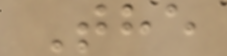The
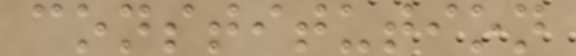constitution
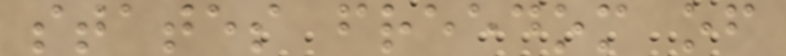states freedom of
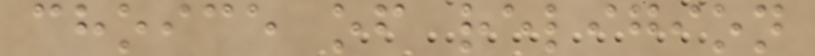choice of religion
